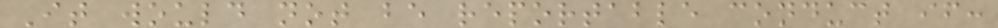It would not be reportable conduct if:
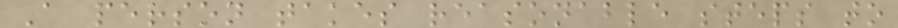A person takes reasonable steps to
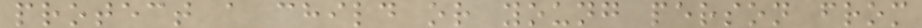protect a child or young person from
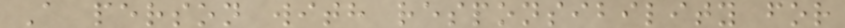A person with responsibility for
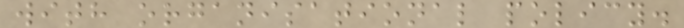with organisational policy.
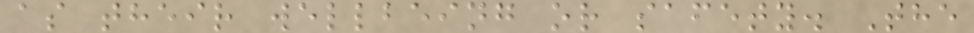as their wellbeing or safety. The
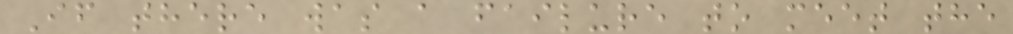If there was a failure to meet the
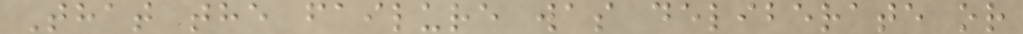That the failure was deliberate or
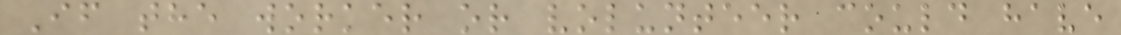If the worker or volunteer could have
